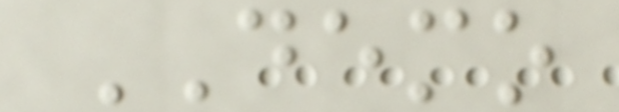DEMO
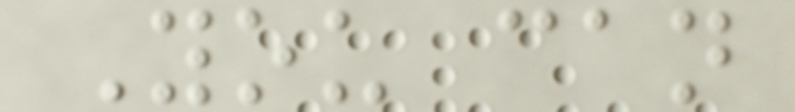You can
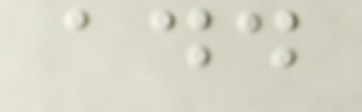add
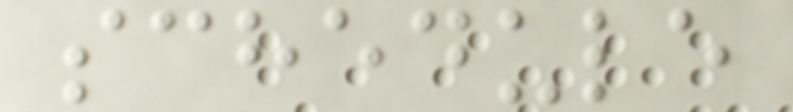schedule
